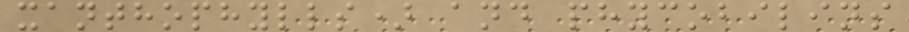xanthophylls) and phycobilins
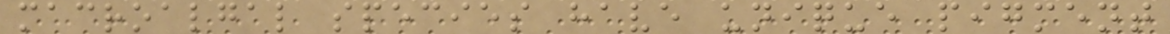macroalgal species have unique pigment
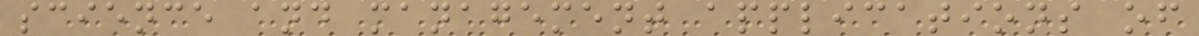science and management applications of
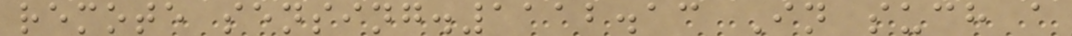remote sensing.1112.13 In such a
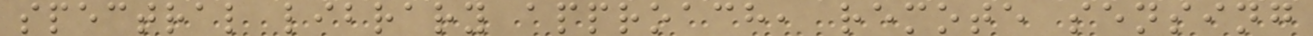spectral library approach, remote sensing
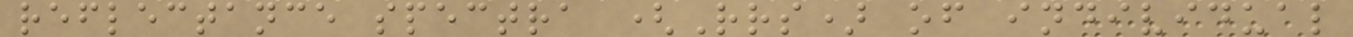reflectance spectra (Rrs) of individual
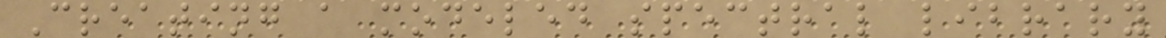Creating a modeled spectral library
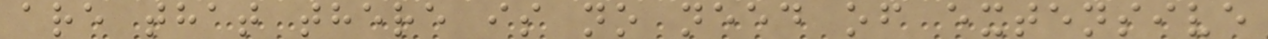are that there is no need of extensive
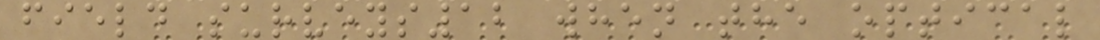field surveys12 when the optical
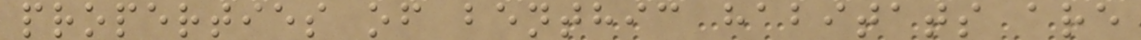properties of benthic habitats are
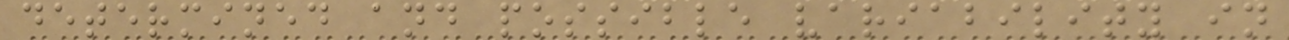determined and possible variability in
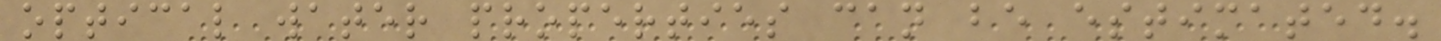optical water properties can be estimated.
